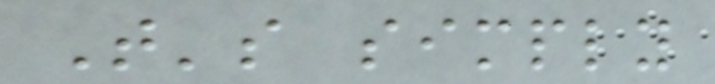That's simply
